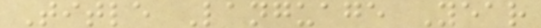Title Language Year
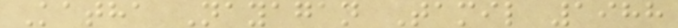Katha Nayagan Tamil 1988
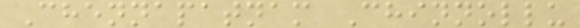Chennapatnam Chinnollu
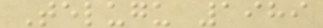Telugu 1989
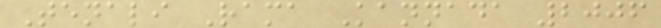Tenali Rama Kannada 2006
